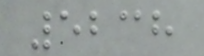5238
